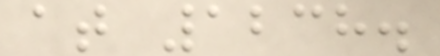at 1238.
